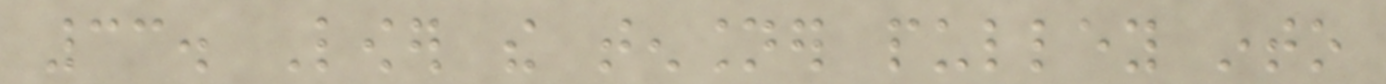33. Lower the tensioner pulley into
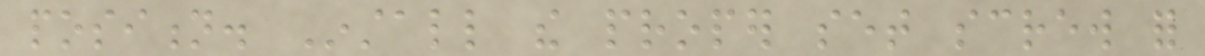position. Install the proper set screw for
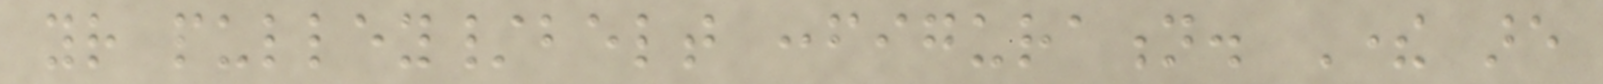your pulley/belt configuration. There are
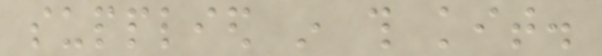supplied in this kit.
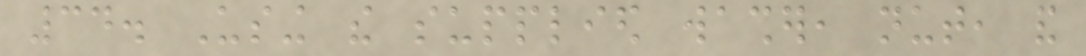34. Using the supplied washer, nut, and
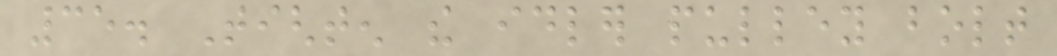35. Tighten the idler pulley bolt
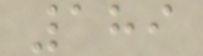189
